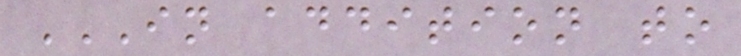IN ADDITION TO
